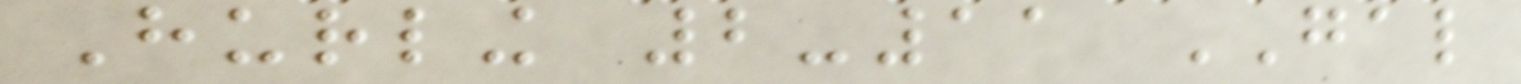Hurling 2-11 GAL
